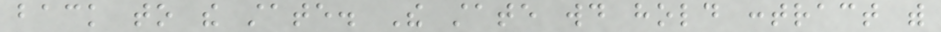back to the state. The state would hold contract with
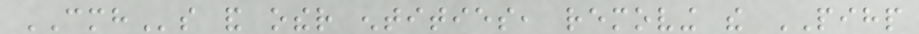CMHs and other entities, removing the PIHP
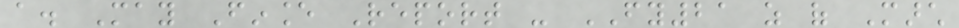a. May Finance Report - FY21 as of March
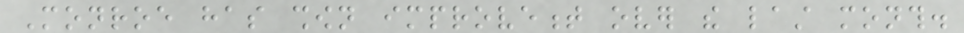Monroe has shown improvement over the last month.
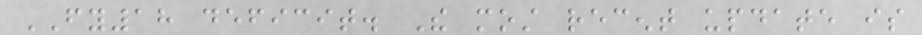FY18 deficit. The most recent update is
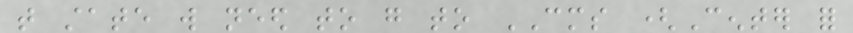that state will need to go to CMS (Center for
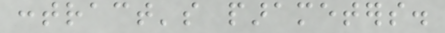contract's parameters.
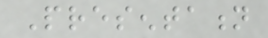Presentation
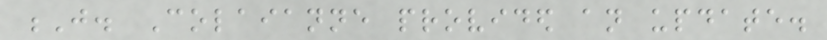J. Colaianne provided an update.
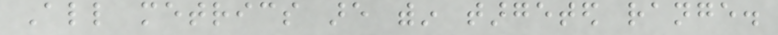All metrics are within targeted range.
